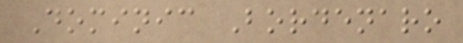Dominic Bordenaro
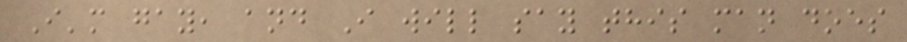I'm gay, and I will say this man does
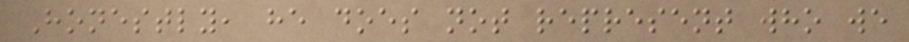Honestly, he does not represent who we
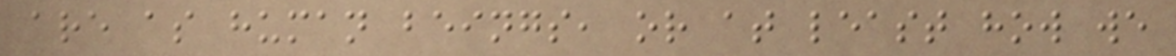are as human beings, or at least how we
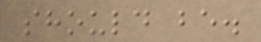should be.
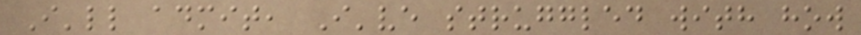I'll admit, I've struggled with how
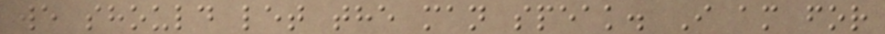we should let the man speak. I am for
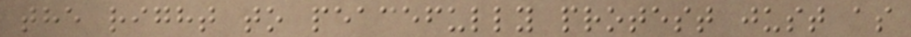the right to peacefully protest just as
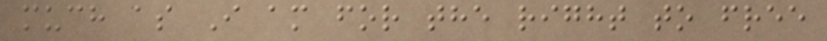much as I am for the right to free
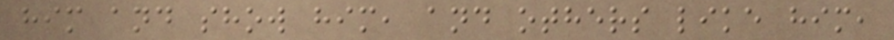him and show him, and others like him,
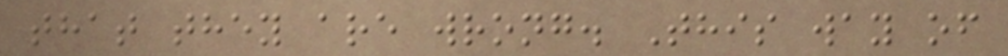that they are wrong. This way of
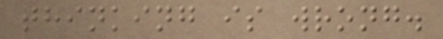thinking is wrong.
